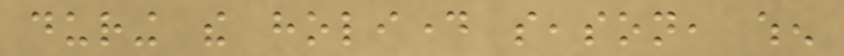during the holiday season, when
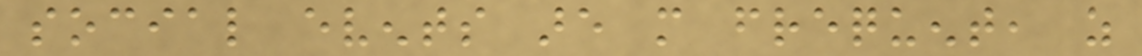social events are more frequent, as
